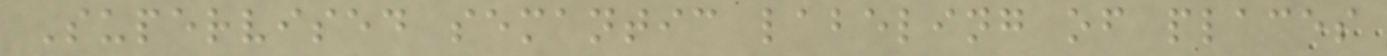Supervised semantic labeling of places
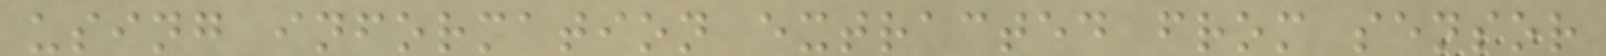using information extracted from sensor
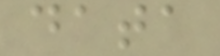data
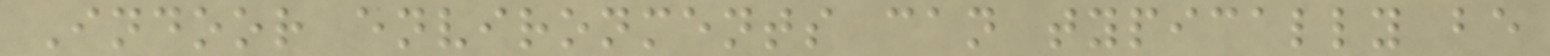Indoor environments can typically be
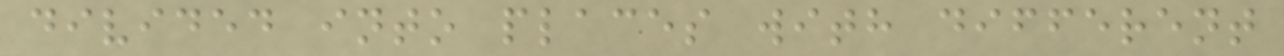divided into places with different
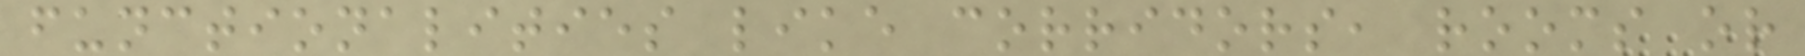functionalities like corridors, rooms or
